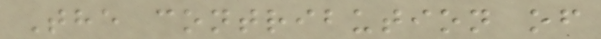The contribution of
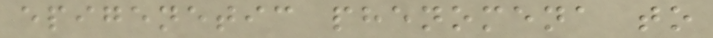epigenetic phenomena to
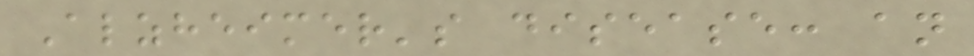Alzheimer's disease: an
